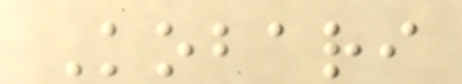Kobari
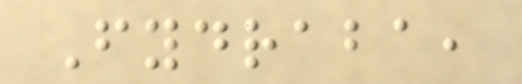Fydraba,
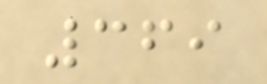369
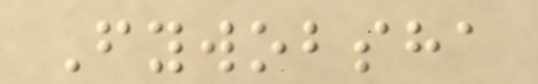Fywobsha
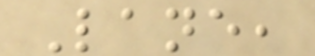Lane,
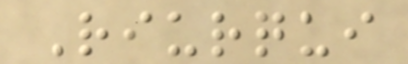Riurqui
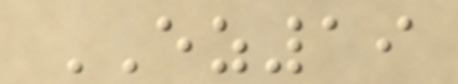EZ19
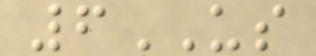6US
